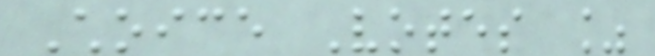Choice Votes %
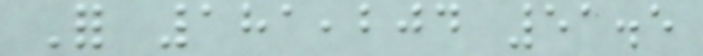For 181,204 51.5
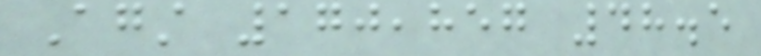Against 170,857 48.5
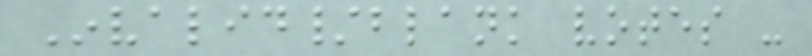Invalid/blank votes -
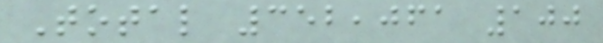Total 352,061 100
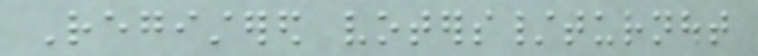Registered voters/turnout
